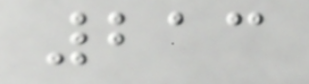213
